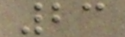23
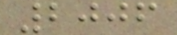2006
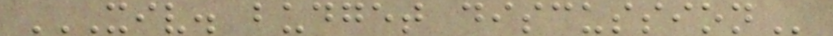XIV. BUDGET DISCUSSION
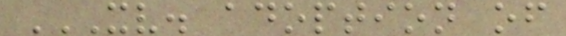XV. ADOPTION OF
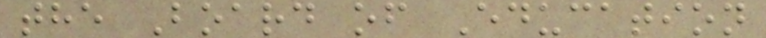the Board of Education
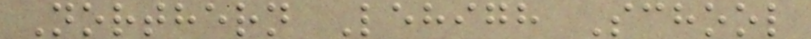Northern Lehigh School
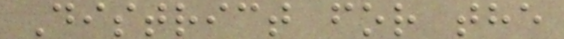District for the
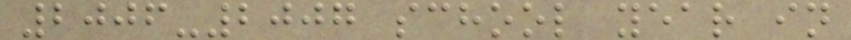2006-2007 school year in
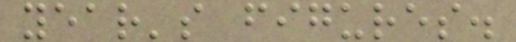year's figures.
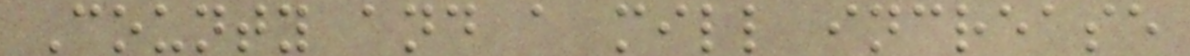County and a mill increase
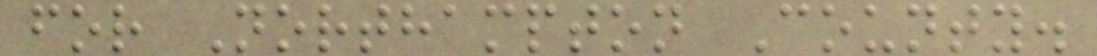for Northampton County.
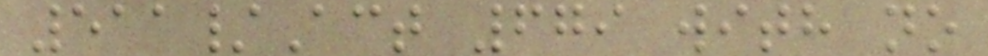511/Act 679 with no
